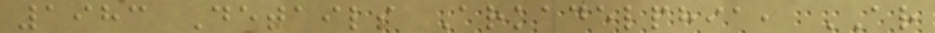1983 Details Arkadelphia, AR
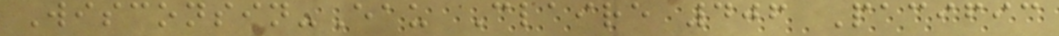Wisconsin-Eau Claire 406 Pacific
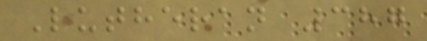Lutheran 387
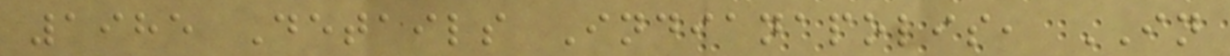1985 Details Indianapolis, IN
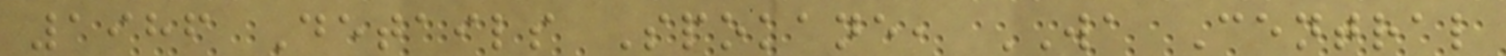1986 Details Spokane, WA Central
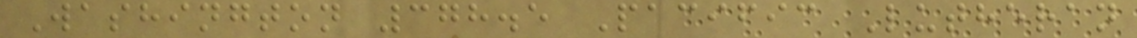Washington 378.5 Pacific Lutheran
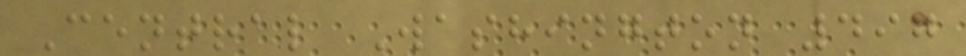Central Washington 497
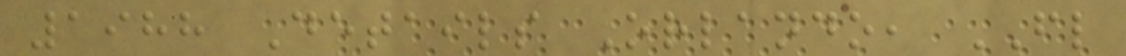1988 Details Orlando, FL
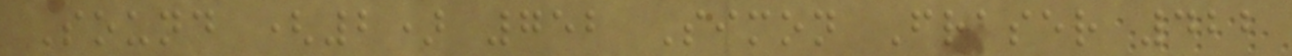Sound (2) 752 Simon Fraser 422
